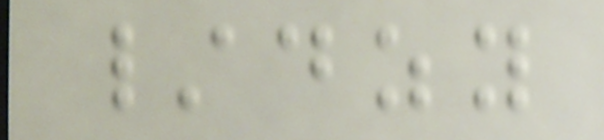/dzy
